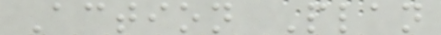Action Plan
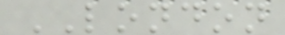LONDON
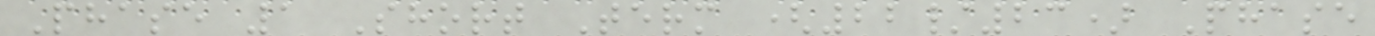Phase 1 Short Term (22/23) Phase
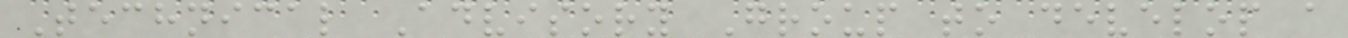Technical Advisory Group to develop a
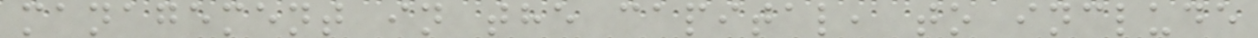management in the capital, to include
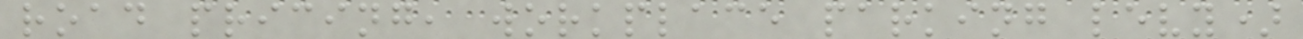road pricing, workplace parking levy)
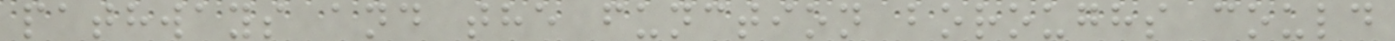pathways and the function boroughs could
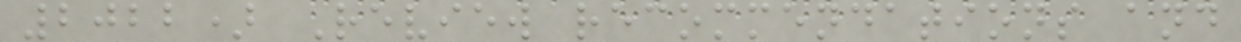2022) Review recommendations and
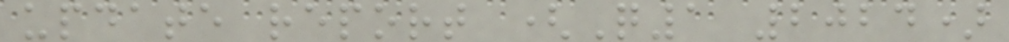update report (Q1 2024)
